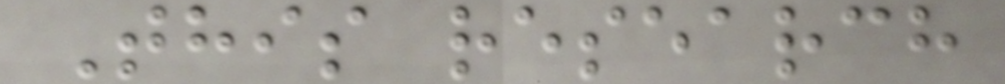This research
